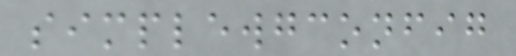simplewgconfig
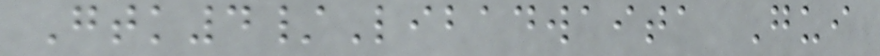Gtk4/Libadwaita Gui
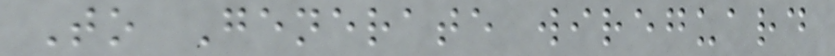To Generate wireguard
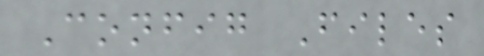Config Files
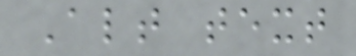Alt text
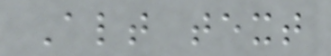Alt text
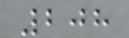208
